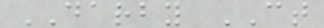DARBY CT
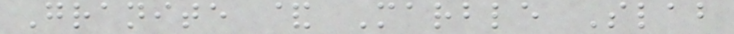Granite & Marble Slab
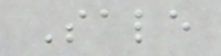Sale
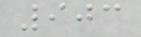903
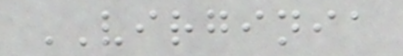VIRGINIA
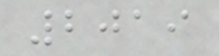2019
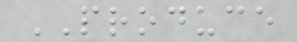PRODUCE
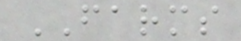FARMS
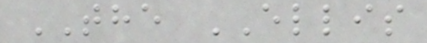THE ELLIS
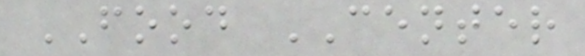FOOD CENTER
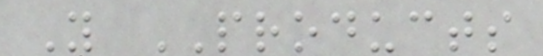Y PRODUCTS
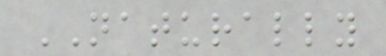NATURALLY
